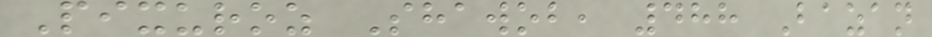Pixuroz Shawob, 488 Bazan
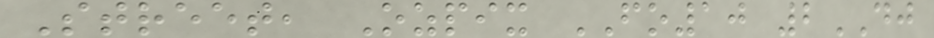Street, Ozpix FO10 2DJ
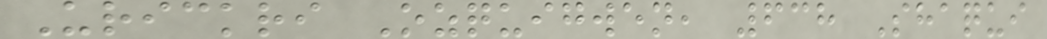Urickri Ozquigwen, 638 Shaqui
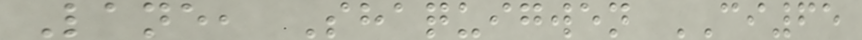Lane, Shaquigwen CI65
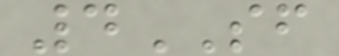4SF
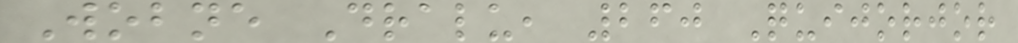Wobne Dralu, 260 Quijorjor
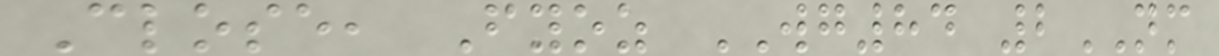Close, Fyoz WG84 2NM
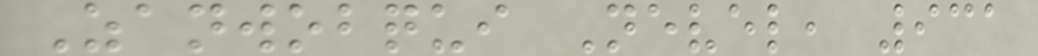Zanwobqui Nevel, 931
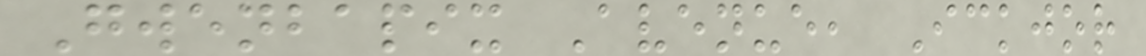Gwenbapix Avenue, Ickjor
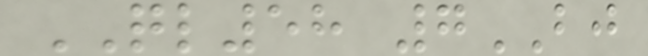QL58 7BJ
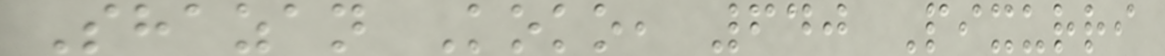Shazan Koko, 640 Pixurri
